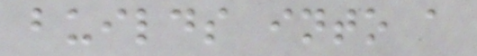builds into a
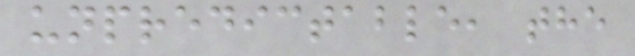unpredictable, the
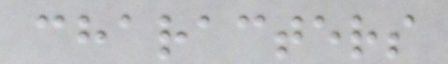characters
